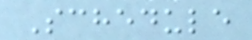Schedule
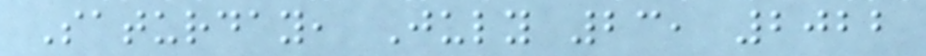Saturday, July 23, 2022
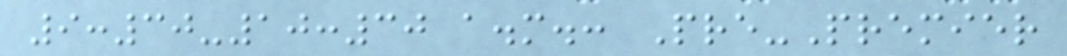9:30-10:30 a.m.: Pre-Premier
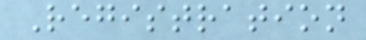Registration
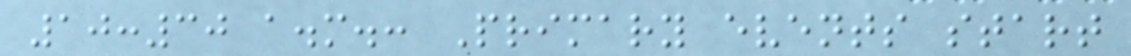10:30 a.m.: Primary events start
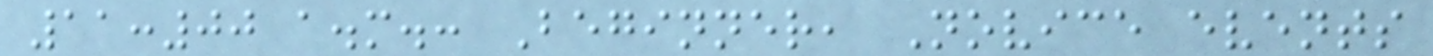11:00 a.m.: Beginner, Novice events
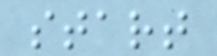start
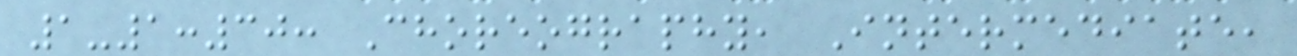1-1:30: Choreography, Intermediate,
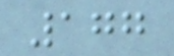177
